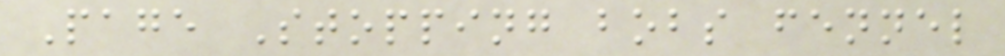Page Stopping bobs fennel
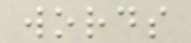words
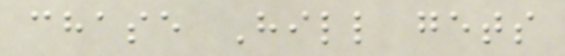chase Hill gets
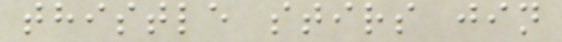thistle stirs jin
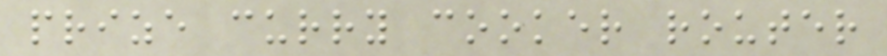prize curry cooker router
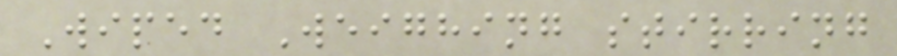Wiped Weighing stirring
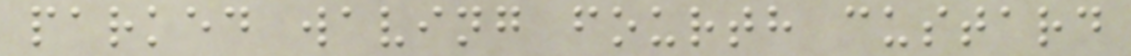parked waving fourth custard
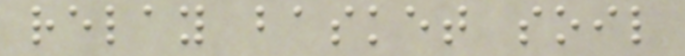relay basket soil
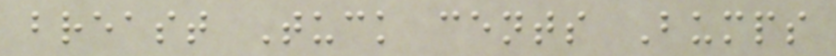breast Tuck cents Bumps
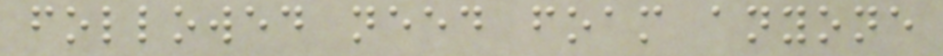followed need foam anyone
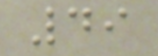49
